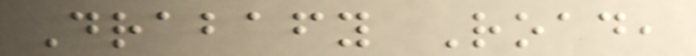Drabafy Road,
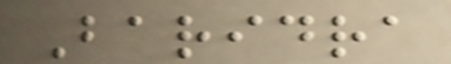Baridra
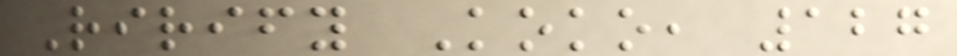Rirify Koko, 127
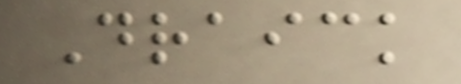Draick
